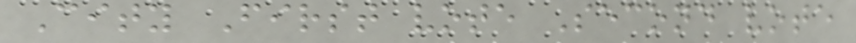City First vote Second vote
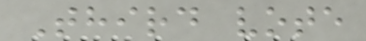Third vote
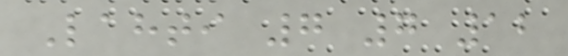Lahti 7 7 12
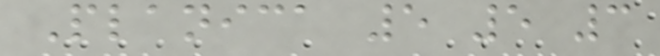Planica 5 5 3
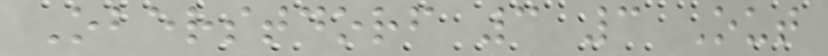Oberstdorf 3 3 Out
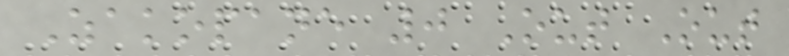Zakopane 0 Out Out
